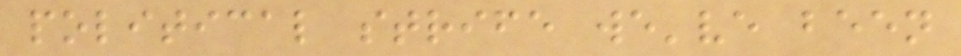political strife we've been
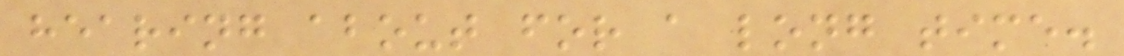hearing about for a long time.
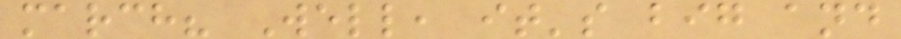march? Well, it's big and
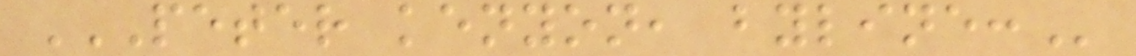PETER KENYON, BYLINE:
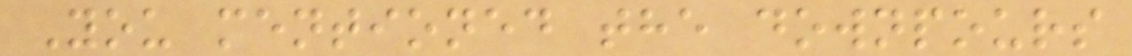You mentioned the downpours
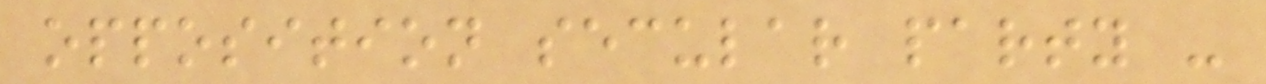opposition secular party -
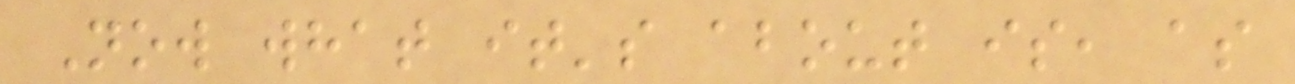Now what it's about is, as
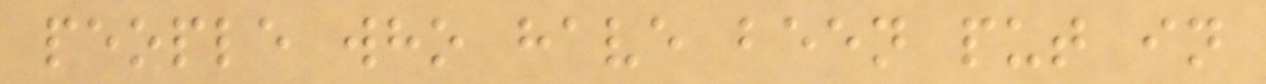people who have been put in
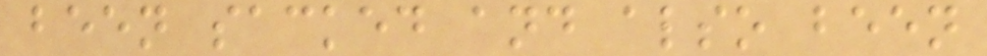been sacked and also been
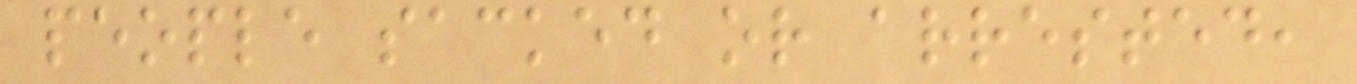people sacked or arrested,
